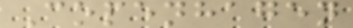Copenhagen
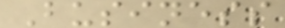Business
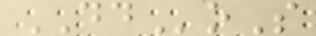DDoS
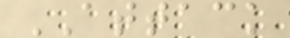ATTACK
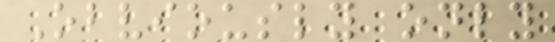Obviously only
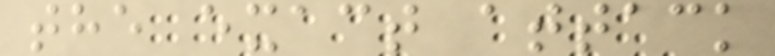the exact attack
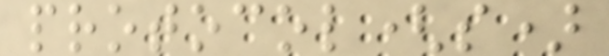protocol(s)
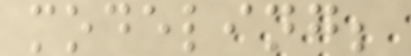modeling;
